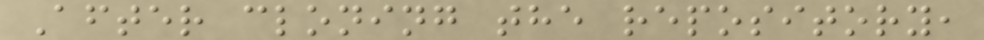After cloning the repository,
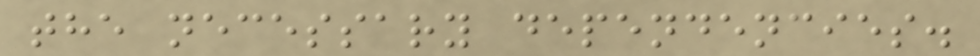the necessary dependencies.
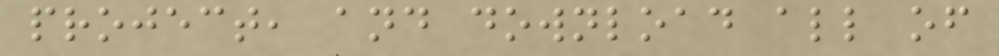project, and download all of
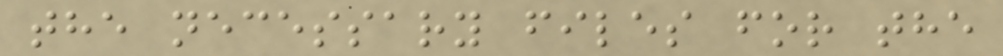the necessary files for the
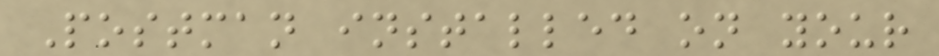Postman installed on your
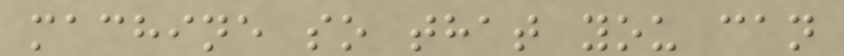machine so that you can
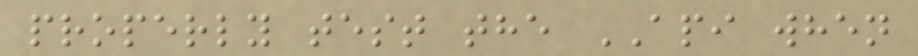properly test the API when
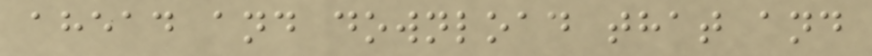ahead and download that and
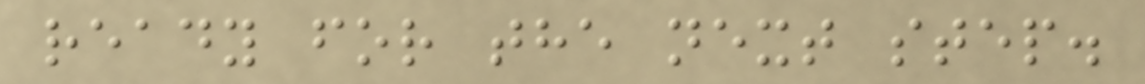ready for the next step.
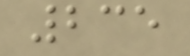235
